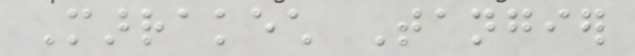Marrakech Tangier
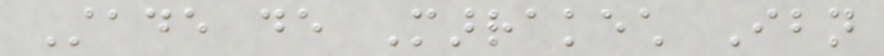Stade de Marrakech Ibn
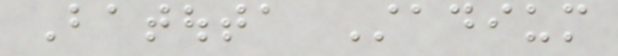Batouta Stadium
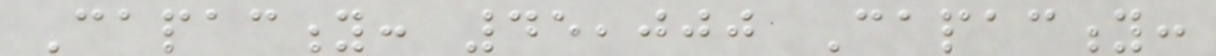Capacity: 45,000 Capacity:
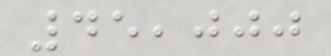45,000
